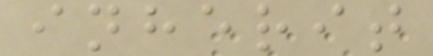inherit
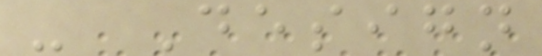- Design
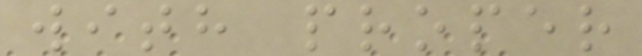with proper
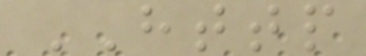HTTP
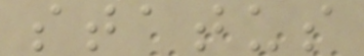status
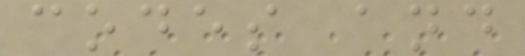codes and
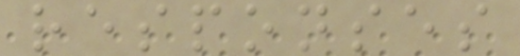responses
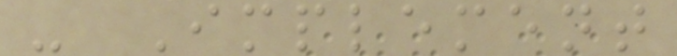- Implement
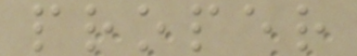proper
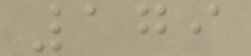179
